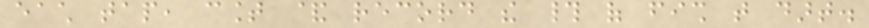each tap, count & record the # of fish that dart.
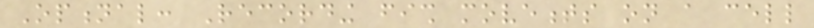Optional: Recording fish movements on a cell
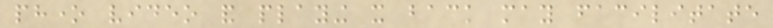phone video and playing it back may facilitate
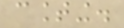counting.
